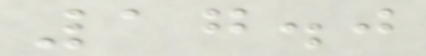17.0
